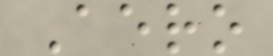Aero
